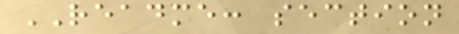README: section
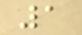1
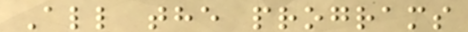All the programs
